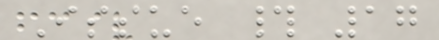Issue # 17
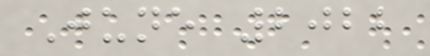June 2022
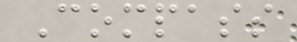Compass
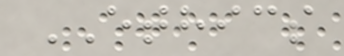ETHICS
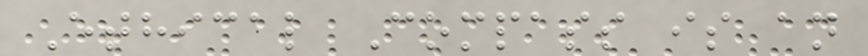Ethical Compass is an
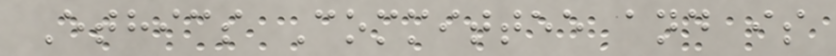Ethics Committee and is
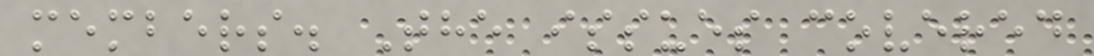members. The issues covered
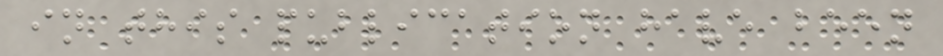in this publication have been
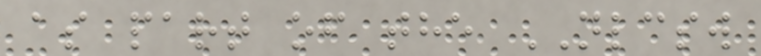as part of the NLCSW
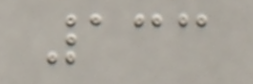133
